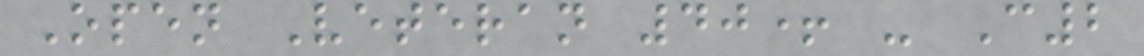Open Veteran 40+ - C2
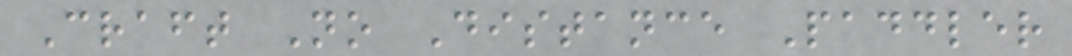Craft No Distance Paddler
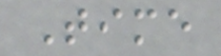Time
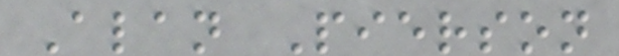Alan Pierson
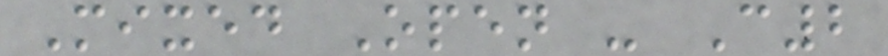Mixed Open - C2
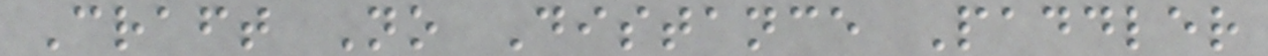Craft No Distance Paddler
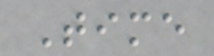Time
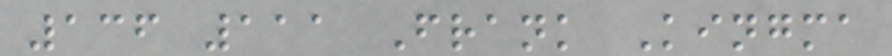136 111 Frank Kingma
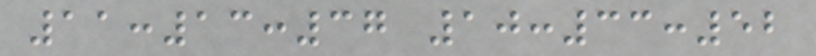11:13:37 10:33:52
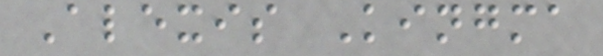Alexis Kingma
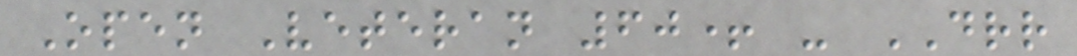Open Veteran 60+ - DRR
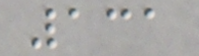131
